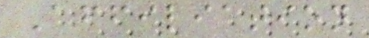Affiliation
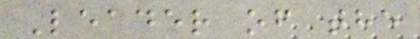Leader of the
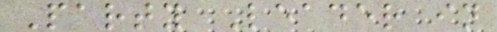Party Leader in
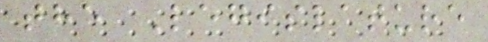the Legislature
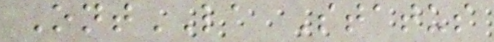OntLA Status
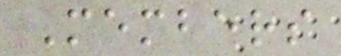Members
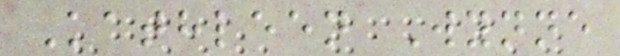Kathleen Wynne
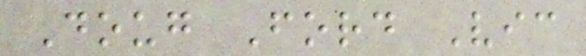Doug Ford Vic
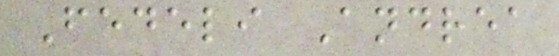Fedeli Andrea
